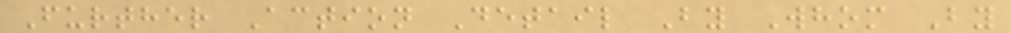Further Action Detail By Whom By
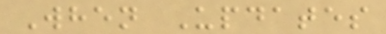When Updates
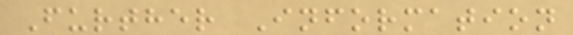Further Information
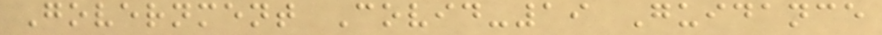Government Covid-19 Guidance
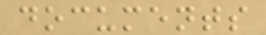documents
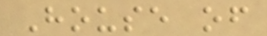House of
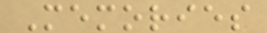Memories
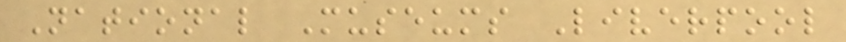National Museums Liverpool
